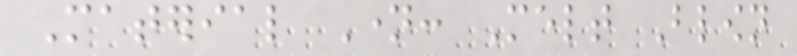Material Name: Melt Blown
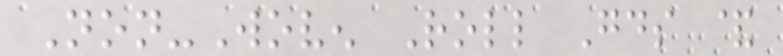Non-Woven Roll Goods &
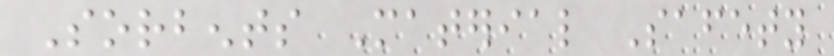Sorbents Material Safety
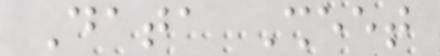Data Sheet
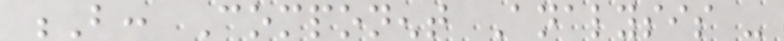B: Component Analysis -
